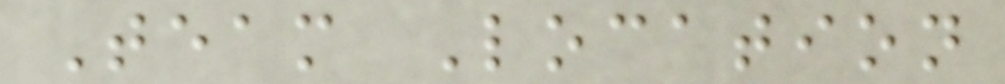Team Location
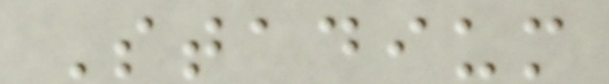Stadium
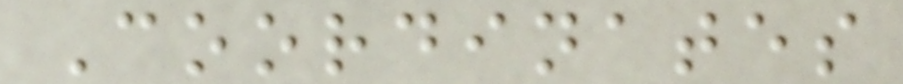Coordinates
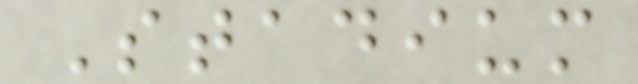Stadium
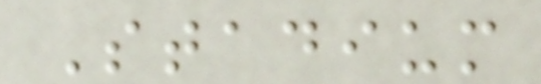Stadium
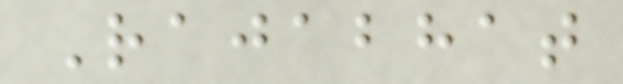Rajabhat
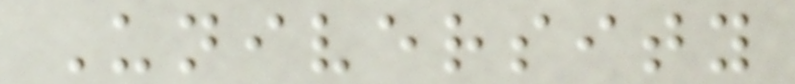University
